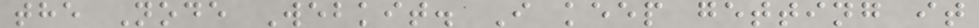the Node Webkit. I keep getting it
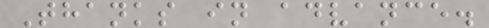Thanks in advance.
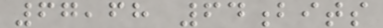67,68 64bits
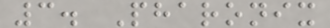3. Pharonix
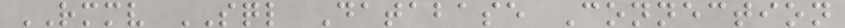RMMV SQL Database Connection
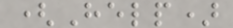(Help)
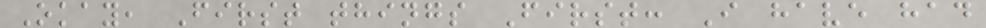Okay, First things First: I have had
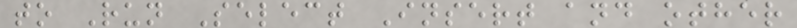to Run Select Insert and other
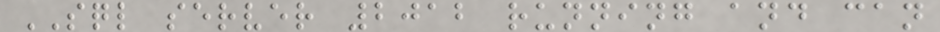SQL server 2012 running and can
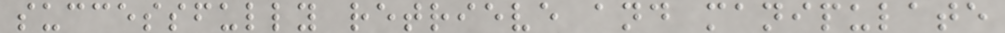successfully retrieve and manipulate
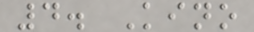4. Kino
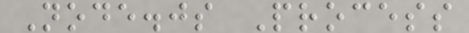Node.js Process
